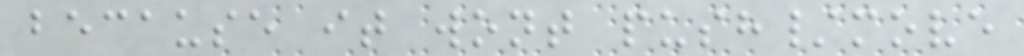because it wont push/move
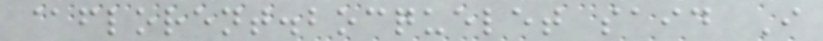@florent.bocquelet said I
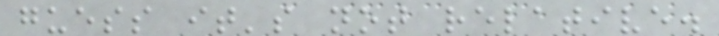guess it's not relative.
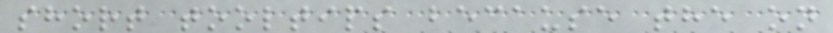short tooltips because the on
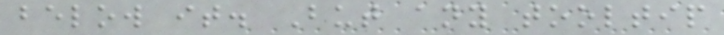below it. But any tooltip
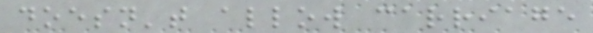doesn't allow carriage
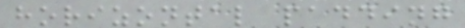horizontal padding
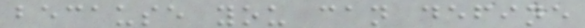because you can define
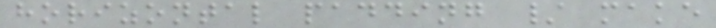horizontal padding / make
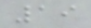19
